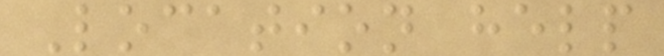Location help
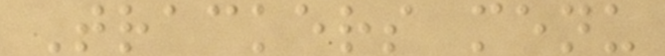Trackers menu
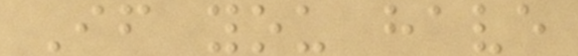If you have
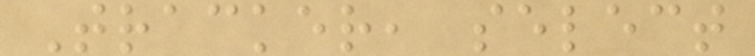Tracker, select
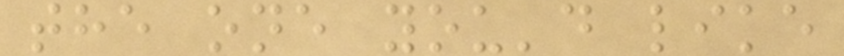the one you'd like
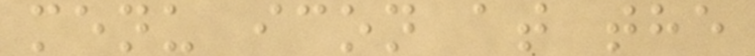menu icon at the
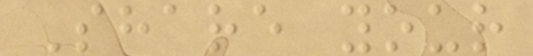Share your
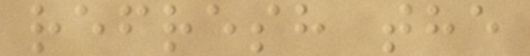refresh the
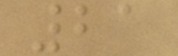21
